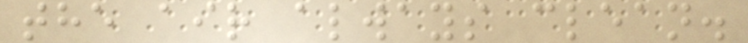the air always clean.
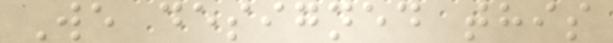We designed this
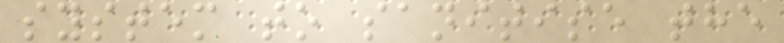system to sanitise the
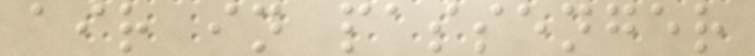air in passenger
